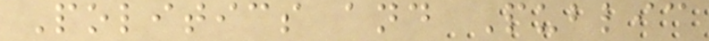Politics and Public
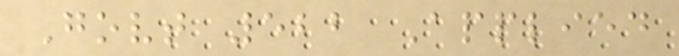Govt 522 Applied
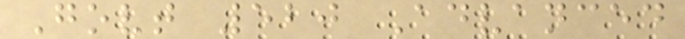Govt 520 Advanced
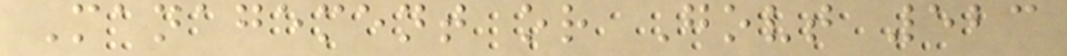Management or Govt 523
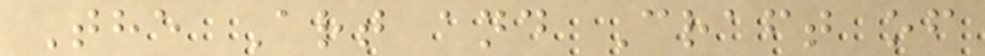The Art and Craft of
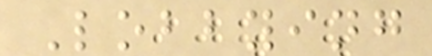Lobbying
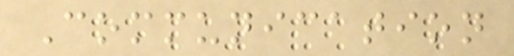Communication
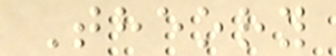Theory
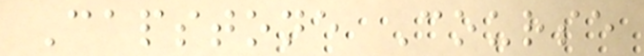Capstone Course
